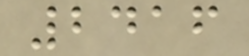2416
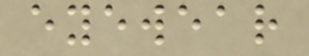eyewear
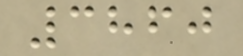3860
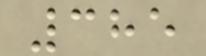385
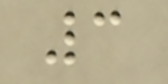3
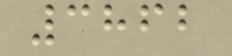3862
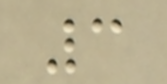3
